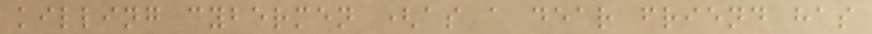killing cybermen (as a dear friend has
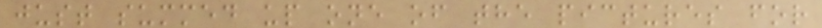just summed up one of the pictures for
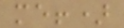me!)
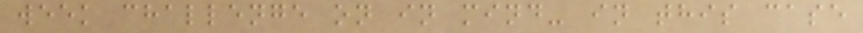week challenge on in mind- in this case
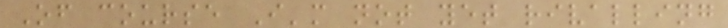Of course I'm not yet rivalling
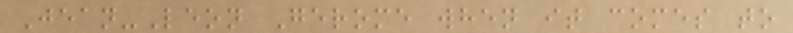Jean-Leon Gerome when it comes to
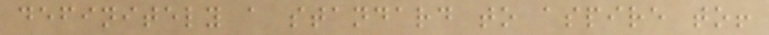definitely a standard to aspire to!
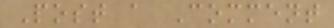Post a Comment
